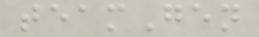teamGen
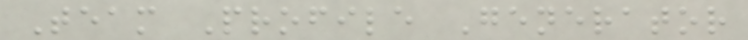Team Profile Generator
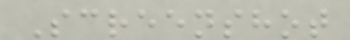Screenshot
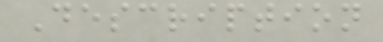Description
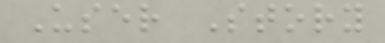User Story
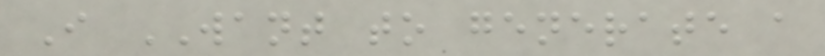I WANT to generate a
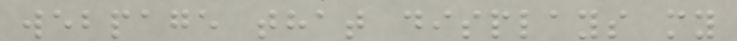webpage that displays my
